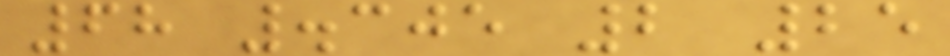68 .305 2 25
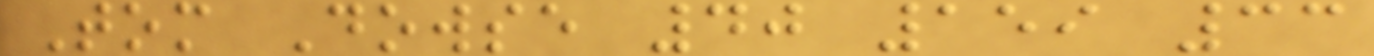Tom Dowse 40 159 33
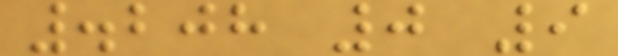.208 0 9
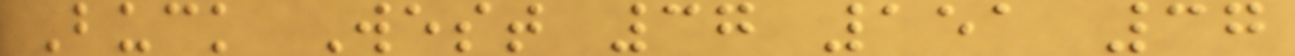Buck West 37 151 37
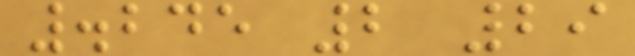.245 2 29
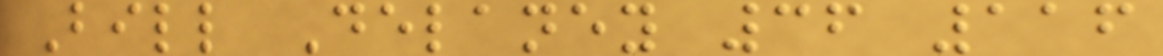Bill Delaney 36 116
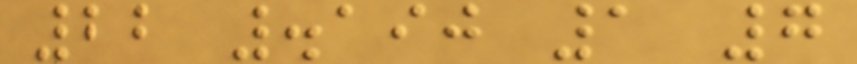22 .190 1 7
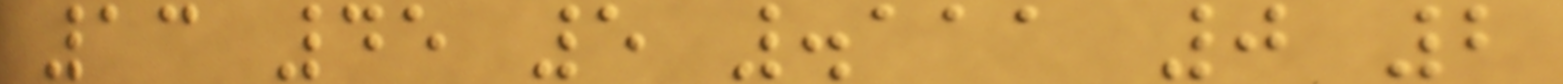13 45 5 .111 0 2
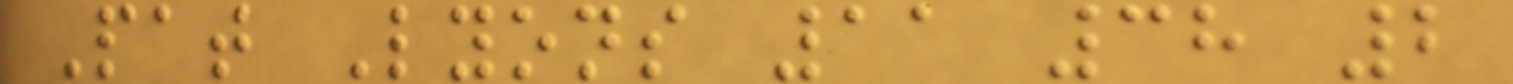Pat Lyons 11 38 2
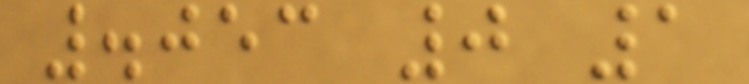.053 0 1
